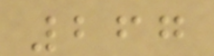267
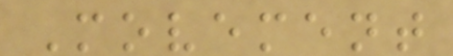Movement
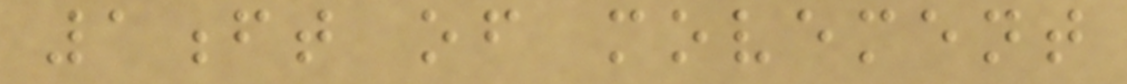1ft of movement
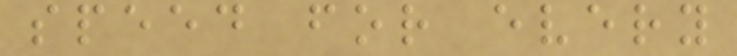speed for every
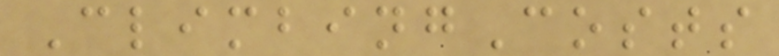ClimbingCosts
